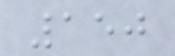150
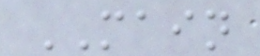MAIN
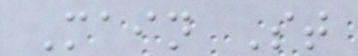Main St
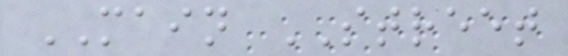MAIN STREET
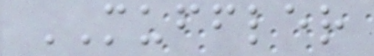MUFFLER
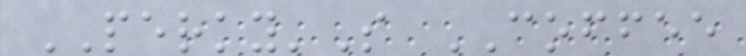PERKY'S COFFEE
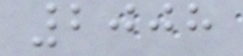2008
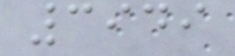3949
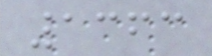1363
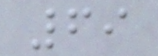69
